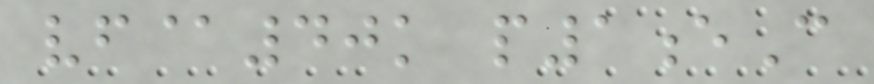vf@40k p1eC
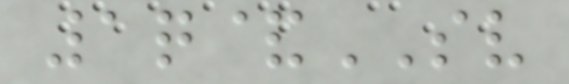1q&SV
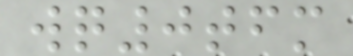wq0tfm
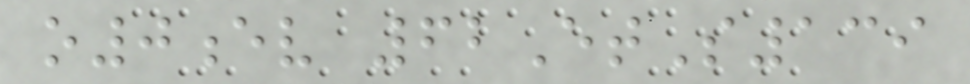o0ev 62EtS139
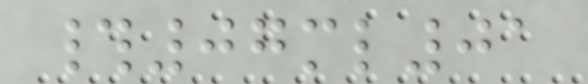#07ml01
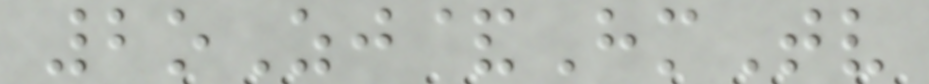2oZj&HmTv
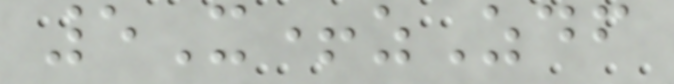5X+zZdf
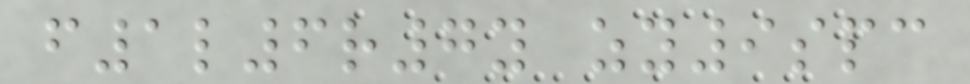f1l6r7y zy9spc
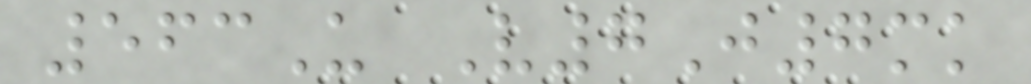563U V7J7mk
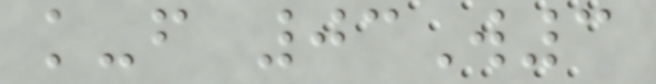k-f 03W3
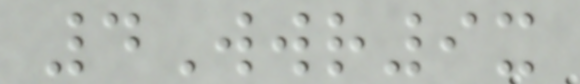4Wwr9x
